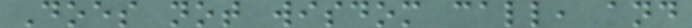Does not wisdom call, and
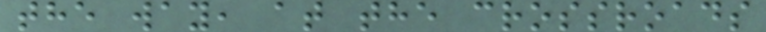the way, at the crossroads
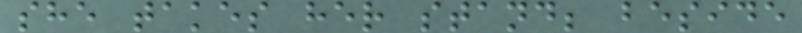she takes her stand; beside
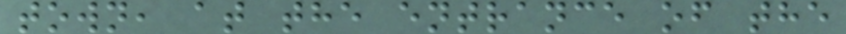town, at the entrance of the
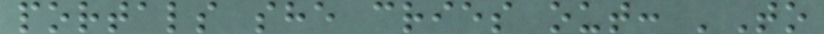portals she cries out: 'To
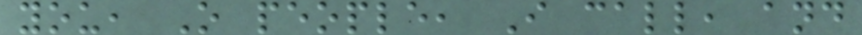you, O people, I call, and
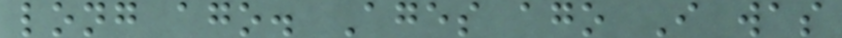long ago. Ages ago I was
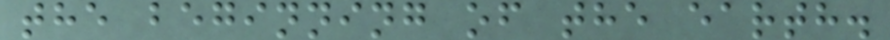the beginning of the earth.
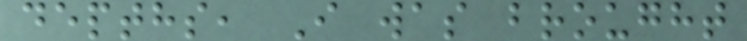depths, I was brought
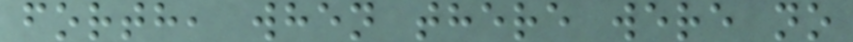forth, when there were no
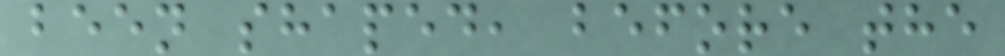been shaped, before the
